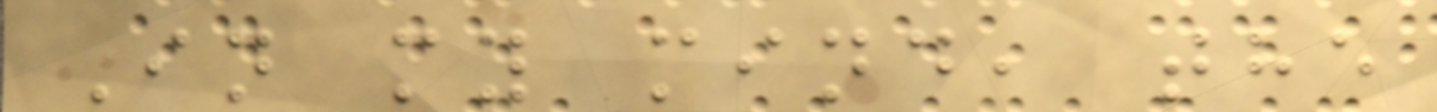In my mind, the
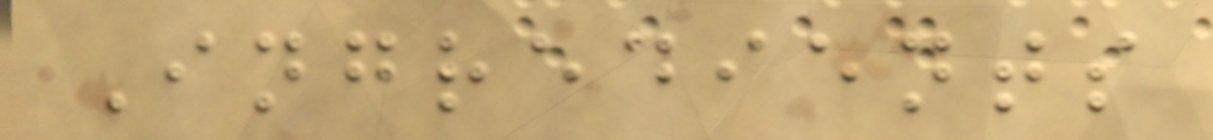Ingredients
